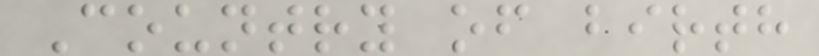Country of birth
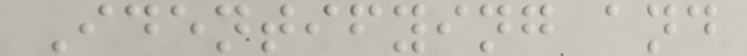Identifying and
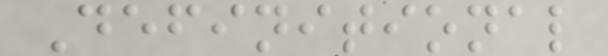Definitional
